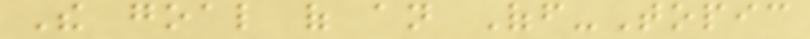The goal of an Off-Topic
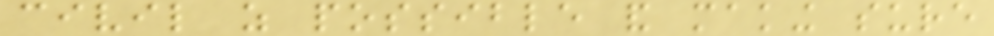civil as possible and making sure
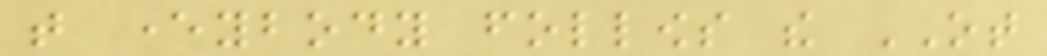that everybody follows the OT
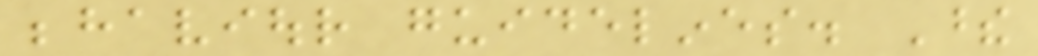behaviour guidelines. These
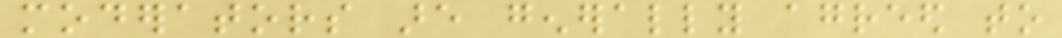moderators are generally agreed to
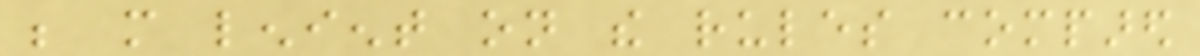be more lenient on the rules compared
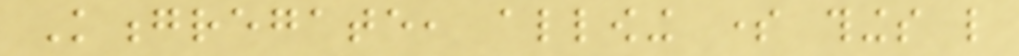Kongregate, allowing some things like
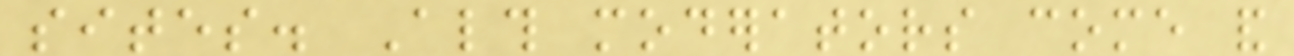sites. Although moderators come and
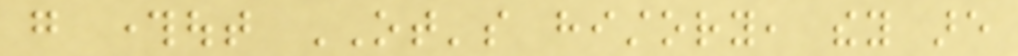go throughout OT's history, they are
